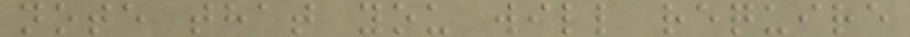note that you will require
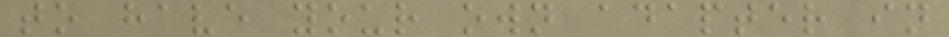to have your own adapter in
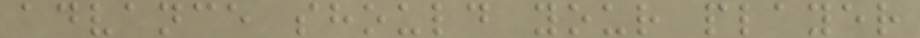advance should your player
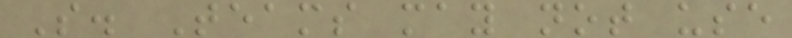S. Teams may not use
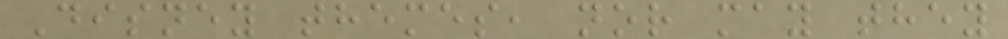Disney themes, nor may they
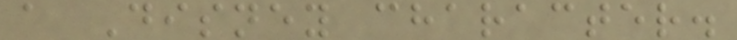a Disney character.
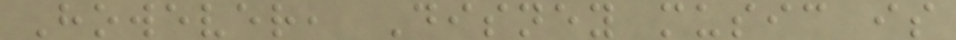However, Disney music is
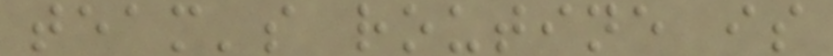team's routine is
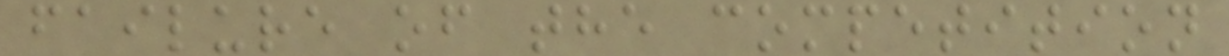failure of the competition
